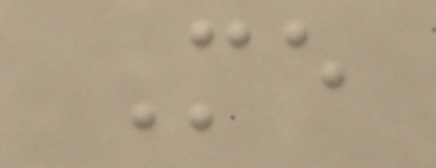Me
